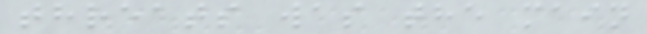threats was the main
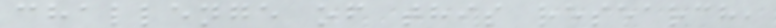challenge of this research,
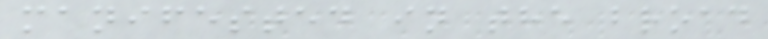manifested in the broad
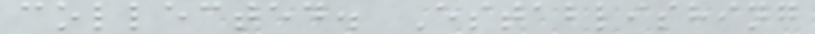collected. Establishing
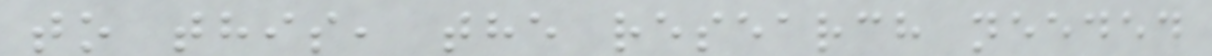to this, the research needed
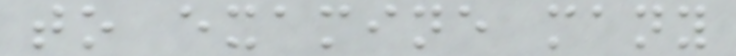to examine many
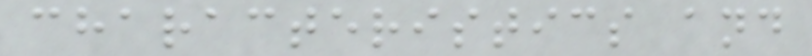characteristics and
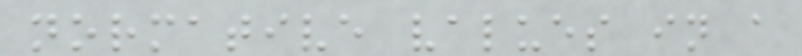normative values in a
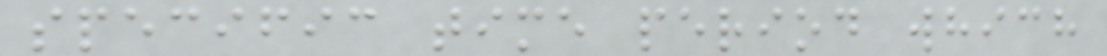specific time period which
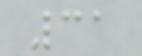31
